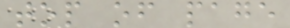top of page
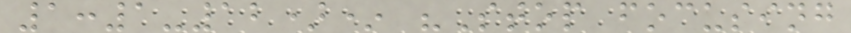1:1-12)* "Stop focusing
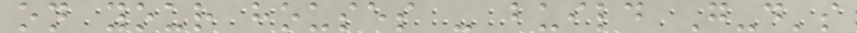on your houses - build G-d's
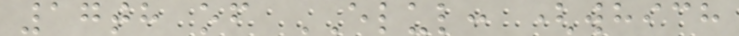17th of ELUL: (which
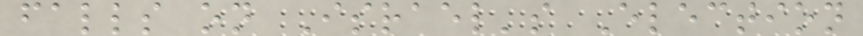falls on Israel's Election
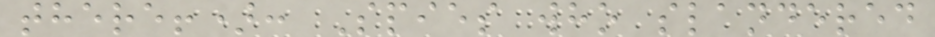there!): Spies who slandered
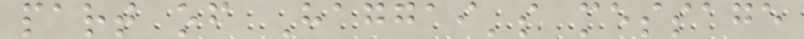part of Haggai's message
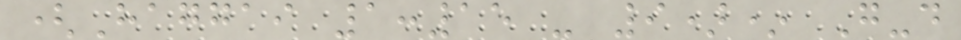(Haggai 1:15 - 9)* G-d
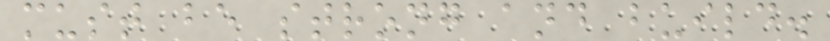must be strong and build.
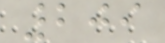209
